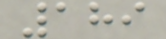189
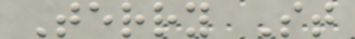Terry St
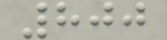800
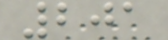201
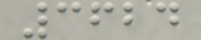3624
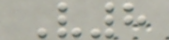V8
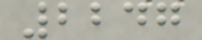2247
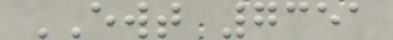EWT 7351
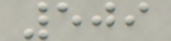509
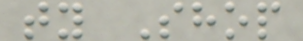ty Shop
